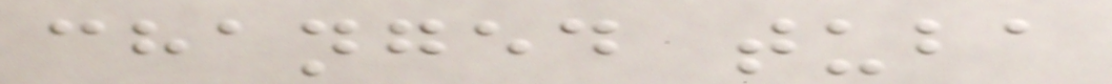changed tuba
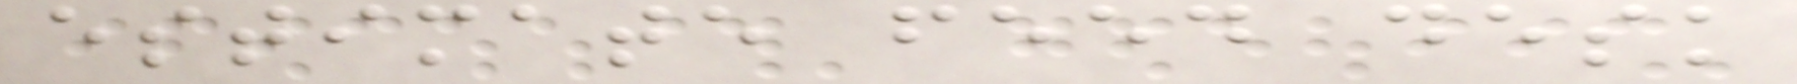estimate feed desk
